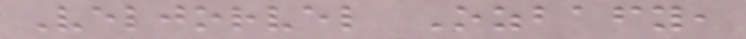Veljorvel Ozbafy,
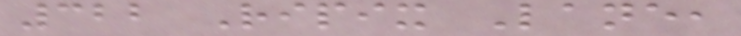322 Ripix Lane,
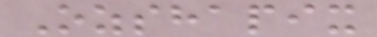Ozshapix
